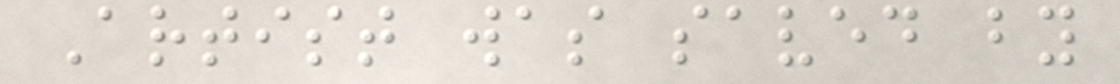Artist was saved by
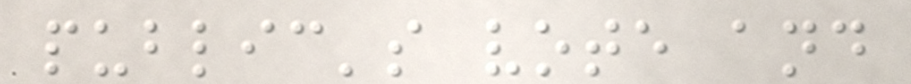public's vote and
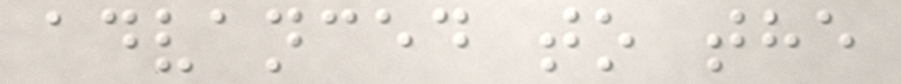advanced to the
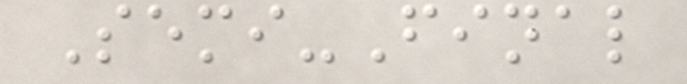Semi-Final
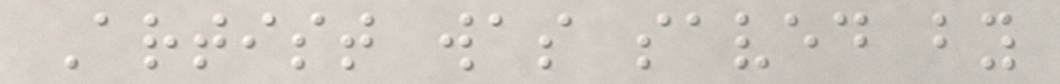Artist was saved by
